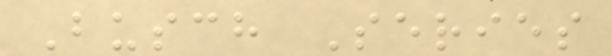Busch Series
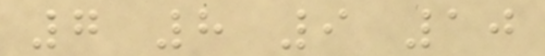7 8 9 10
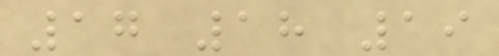17 18 19
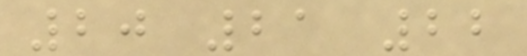20 21 22
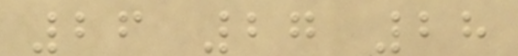26 27 28
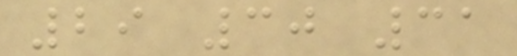29 30 31
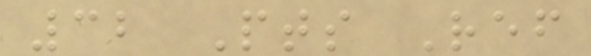32 Pts Ref
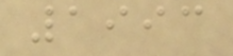1993
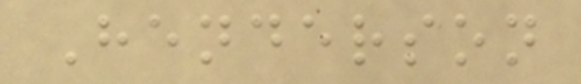Henderson
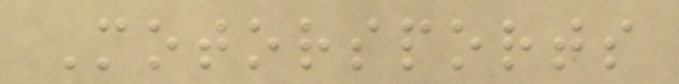Motorsports
